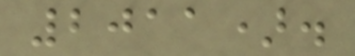2011).
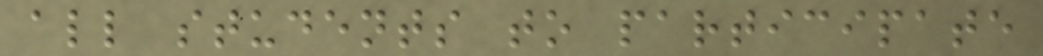all students to participate
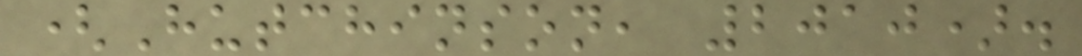(Hutchinson, 2010).
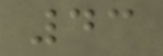43
